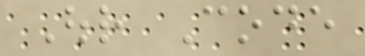Our Code
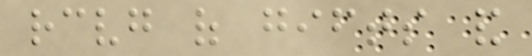receiving of gifts and
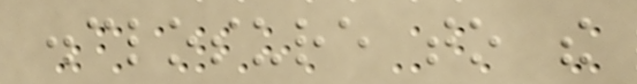disclosure to the
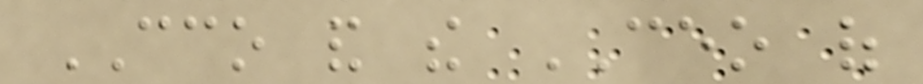CCO and the CEO of
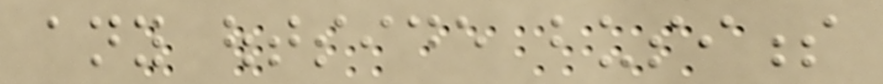any outside business
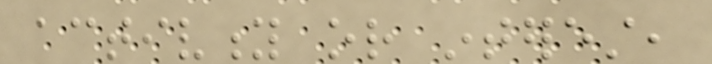activity or interest,
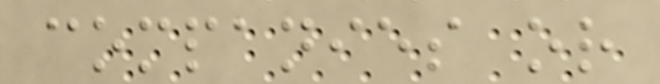companies or
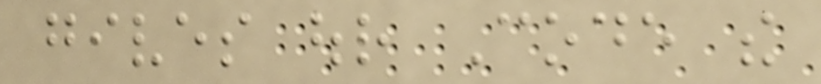gives our Code the
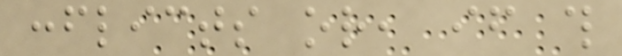conflicts or, if this
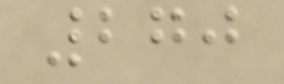270
